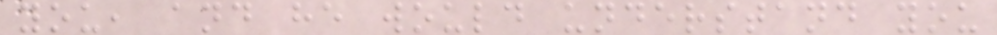you, and he would understand you
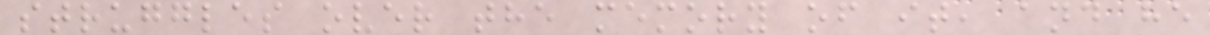struggles over the memory of it, and he
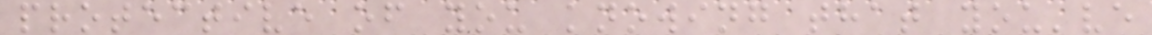protective of you knowing that you've
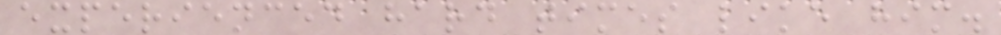experienced hard times like him.
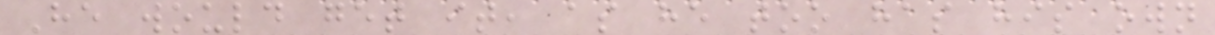He would get it, as he too has his own
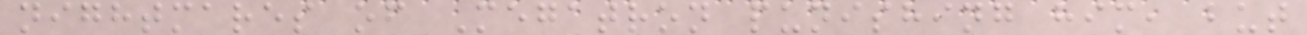nightmares of Megatron punishing him, but
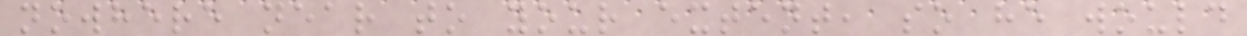nowhere near to your extent, so he would
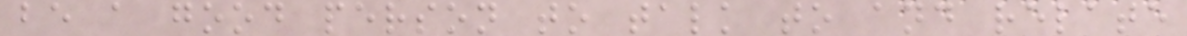be a good person to talk to and relate
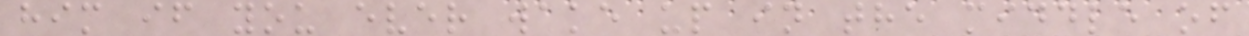him if you ever wake up in the middle of
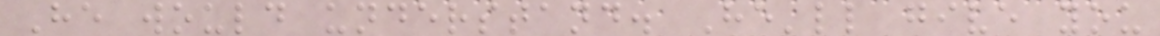He would understand. He'll give you
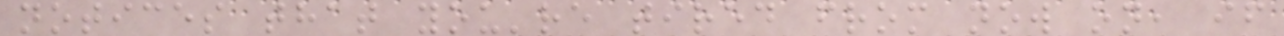notices that you're tired from now on, if
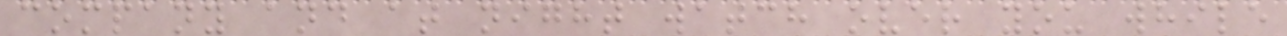company and at night watch over you while
